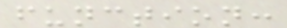function:
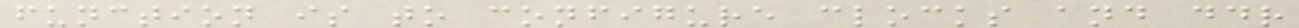function is to configure clocks and ddr
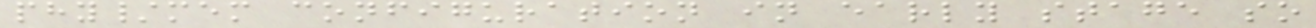phy/mem configuration in early stage so
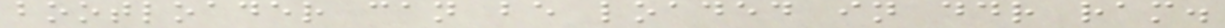bootloader can be loaded in ddr ram.
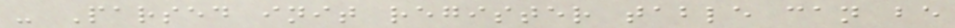- Parsed init register table can be
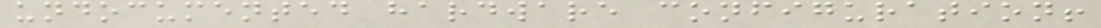undocumented hardware configuration!
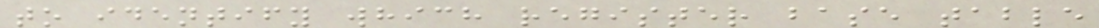to identify which register base table
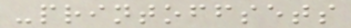-printoffsets
